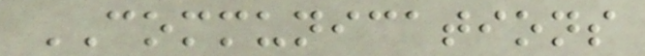COMMUNICATIONS
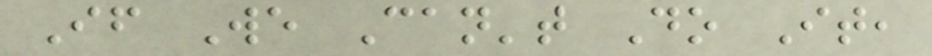If We Can't Do It,
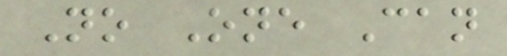No One Can
